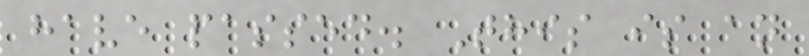have passed. This is an
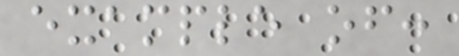example of:
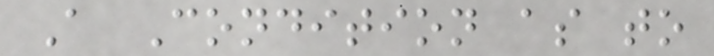A Condition as to
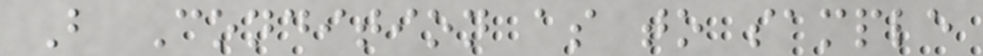B Condition as to sample
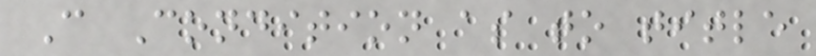C Condition as to title
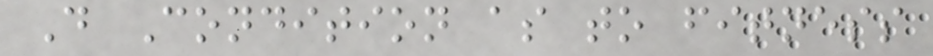D Condition as to fitness
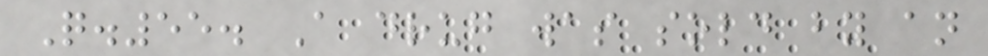Q.55. A drug was sold by an
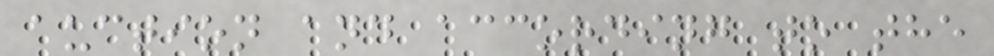auction and according to the
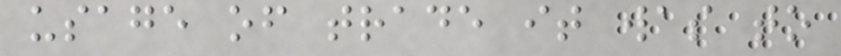usage of trade it was to
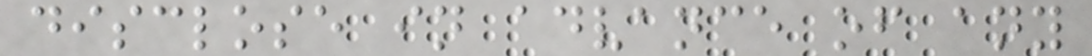disclose in advance of any
